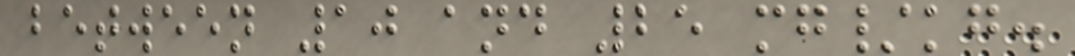between 10 and 25 mg/kg.
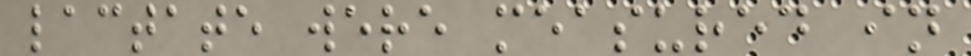lactate were measured in
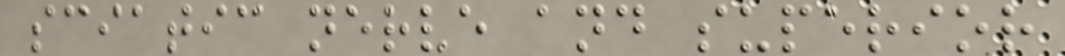sciatic nerve and superior
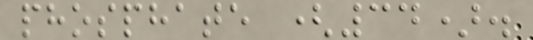phosphate (34).
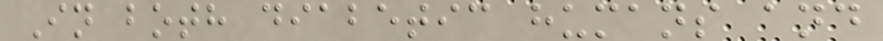In both diabetic humans and
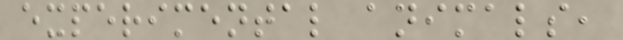experimental animals,
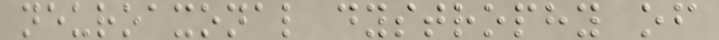neuroaxonal dystrophy of
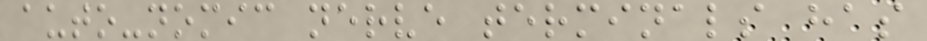auto-nomic nerve terminals has
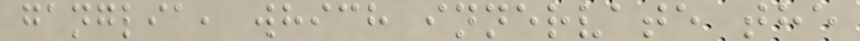ganglia, which innervate the
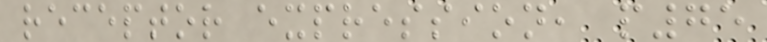receptor expression, p75
